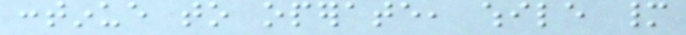continue to operate, while many
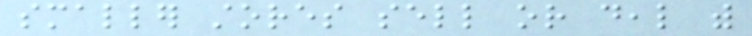smaller stores sell or deal with
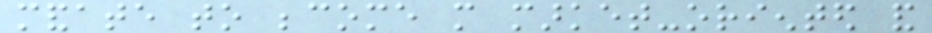mandate to become more market-oriented and
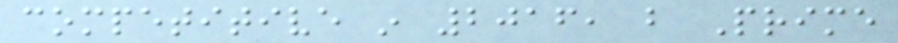competitive in 2016, but Prime
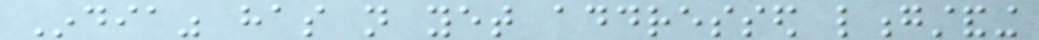India" has not yet addressed longstanding
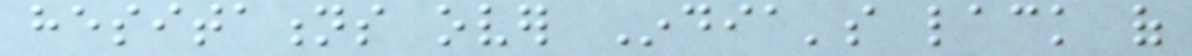hesitations over India's lack of
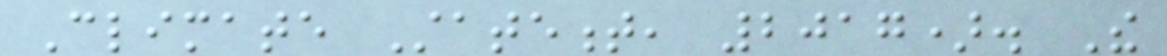Climate Statement, 2017). The
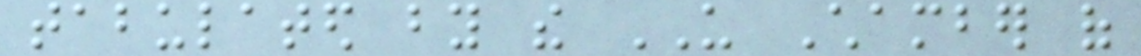tabulated by the US Chamber of
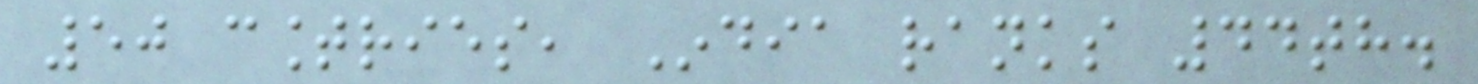50 countries, India ranks 44th.
